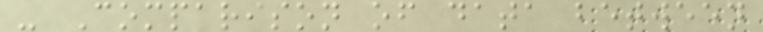- Comparison of data between
